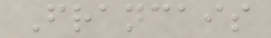Francais
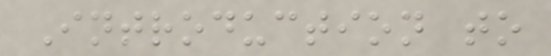Introduction to
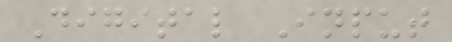Digital Input
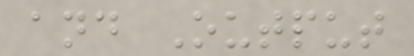and Output
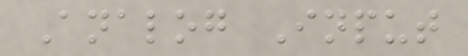Analog Input
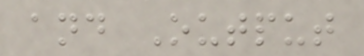and Output
